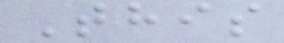This
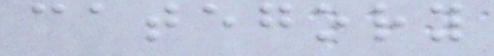category
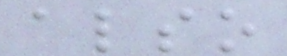also
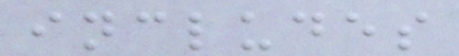includes
